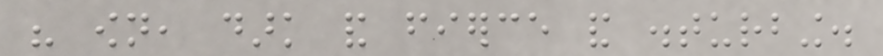his own, dark and fierce and disturbing.
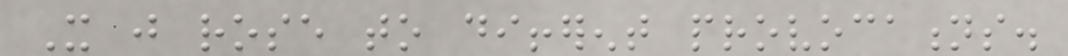It just rose to different provocations.
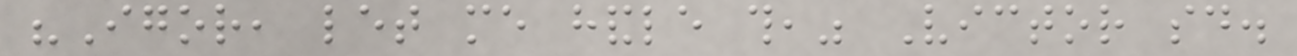"Igor, let me handle this," Victor said.
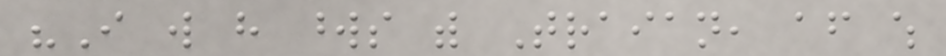"I will have words with Traian, after which
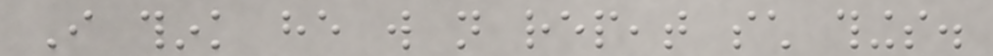I think he will not repeat such things.
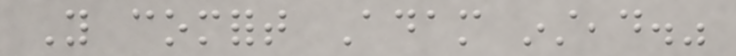You comfort Adam instead."
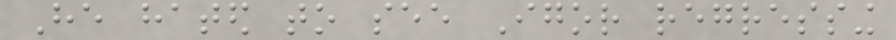He hated to see Igor regressing
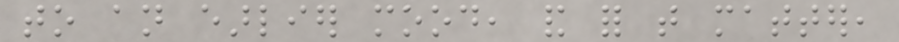to an earlier mood, and for that matter,
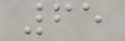65
